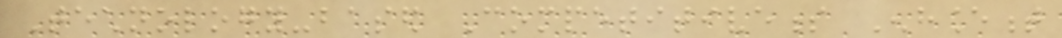Technology-based Competitiveness Enhancement
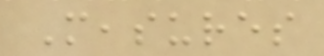Measures
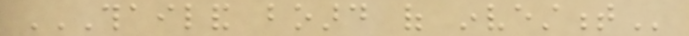THAILAND BOARD OF INVESTMENT
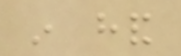in hand
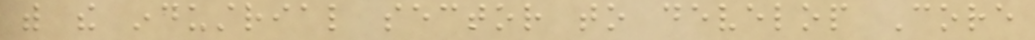with the industrial sector to develop Core
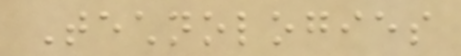Technologies
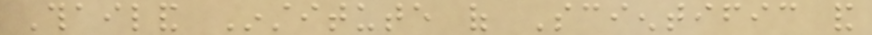Thailand Institute of Scientific and
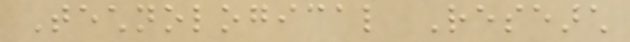Technological Research
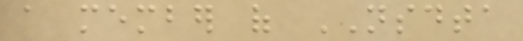a member of NSDTA
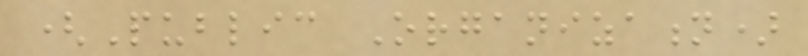(Public Organization)
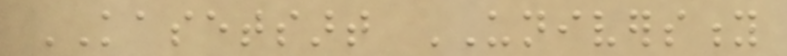KASETSART UNIVERSITY
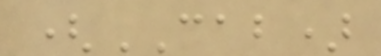(CAB)
